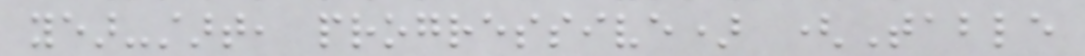year-start, progressive) (Table
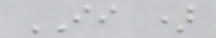II )
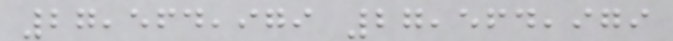27,564,979 27,564,979
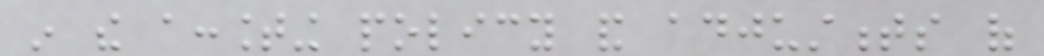in the accounting policy and adjustments of
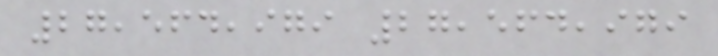27,564,979 27,564,979
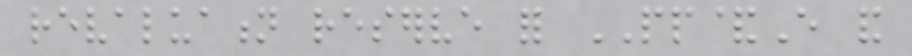revaluation reserve for PP&E and
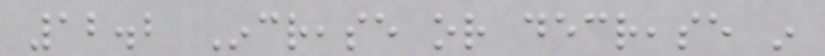12.2 Increase or decrease in
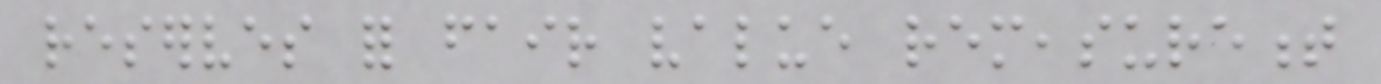reserves for fair value remeasurement
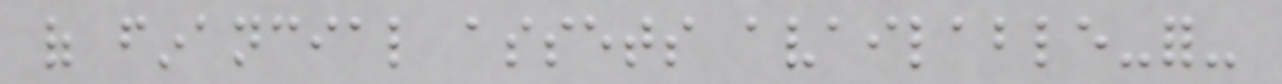of financial assets available-for-
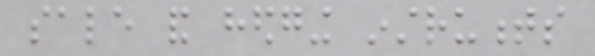sale and hedging instruments
